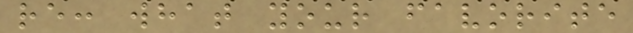re: what your favorite
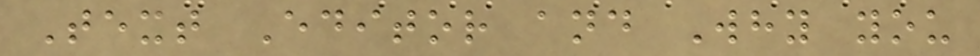Text Editor and Why you
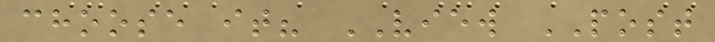choose it? VIEW POST
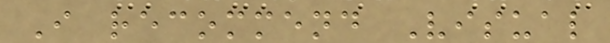I recommend Visual
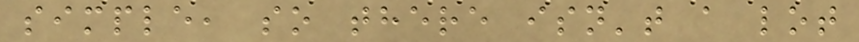simple, so there isn't a lot
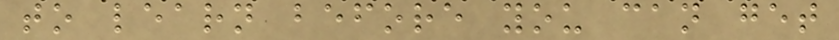to learn before you can get
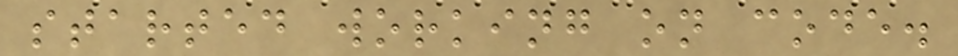started working on code.
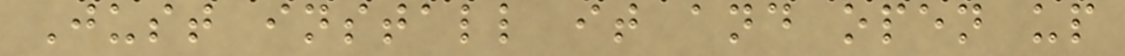Just install it and open up
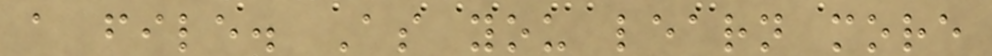a file. As you learn more
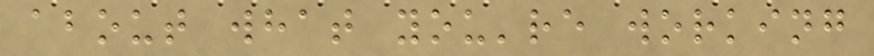about what you're working
